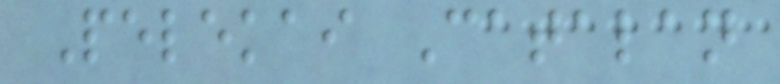Pelekai Catalan
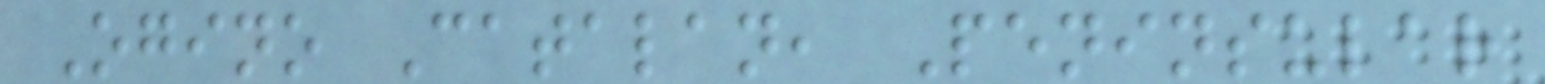Ogino Catalan, Peninsular
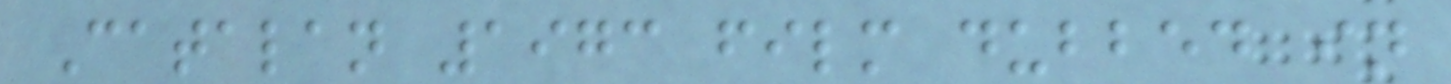Catalan 1973 film dubbed in
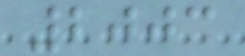2003
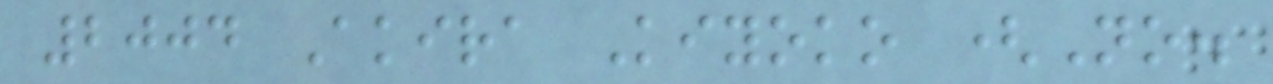2004 Akira Kiyoko (No.
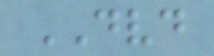DVD
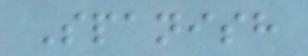Spanish
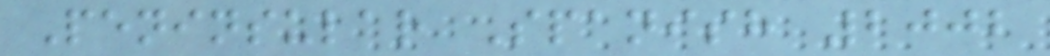Peninsular Spanish 2002
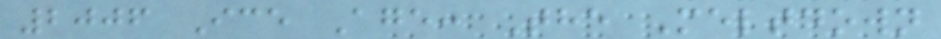2006 Ice Age: The Meltdown
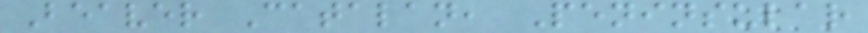Beaver Catalan, Peninsular
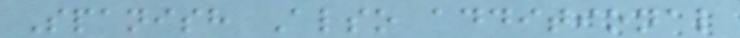Spanish Also additional
